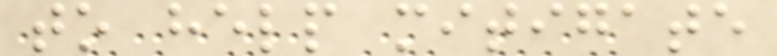to help mitigate
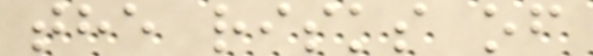the risks of
